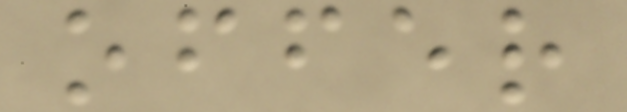offer
